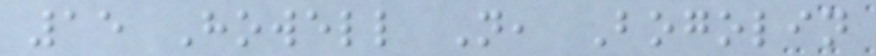15 Howell N, Bogolin
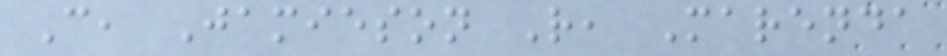C, Jamieson R, Marenda
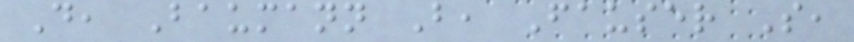D, Baumann B, Fauser S,
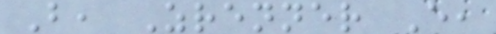B, Zrenner E,
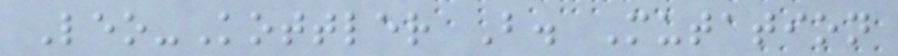Leo-Kottler B. Mutation
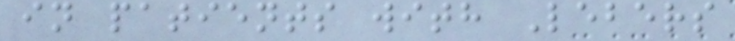in patients with Lebers
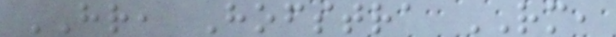HR, Hofstra RM,
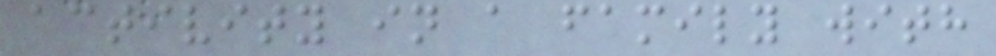activity in a family with
